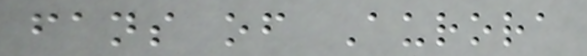fans of Aurora
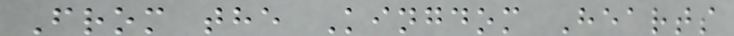From the Kingdom Hearts
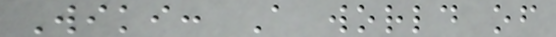Wiki: A world of
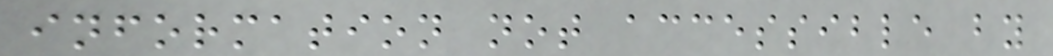information not accessible by
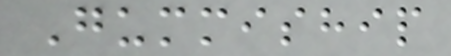Gummiship
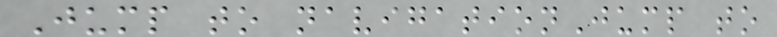Jump to navigationJump to
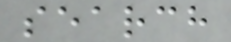search
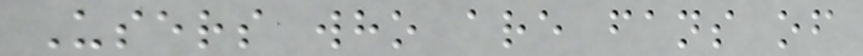Users who are fans of
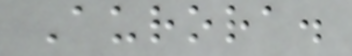Aurora.
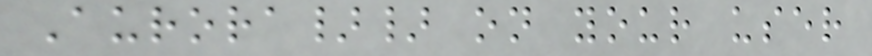Aurora}} on your user
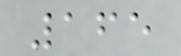165
